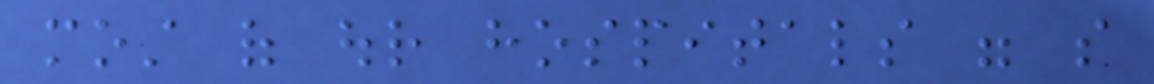most of our hospitals were so
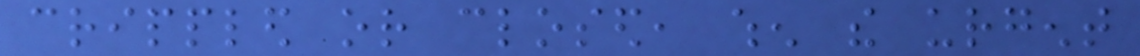crippled or closed, when the urgent
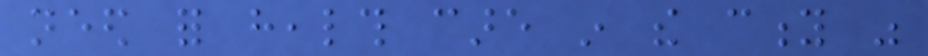need for health care in the city was
